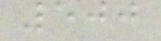500
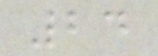24
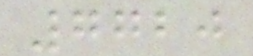7720
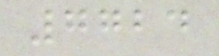7724
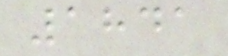1841
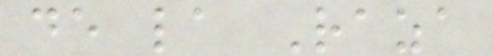de la Raza
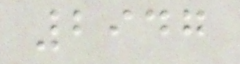2947
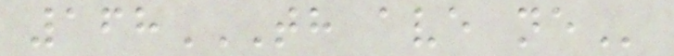168TH AVE NE
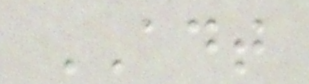ADT
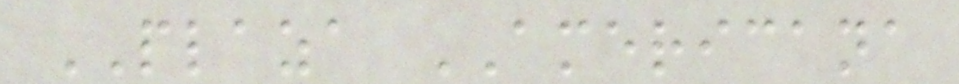PLAZA AMERICANA
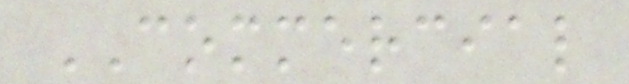COMMERCIAL
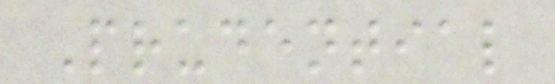Prudential
